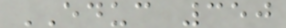EDUC 350
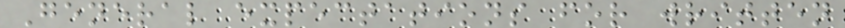General expectations for written
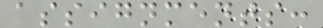assignments:
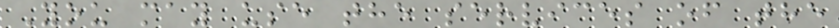You may use the services of the
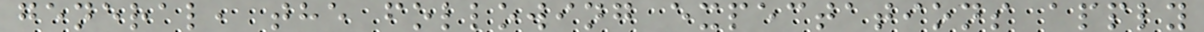general, the following expectations apply
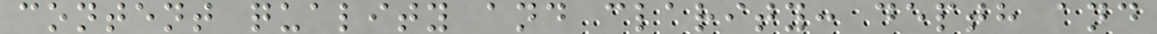content quality and clarity: depth and
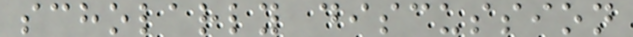scholarly discussion
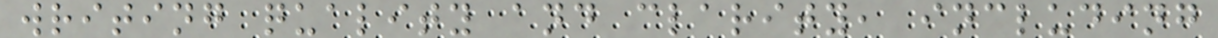writing quality and clarity, including
